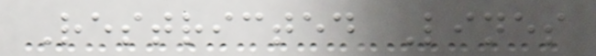Restricted Lines
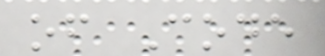of Code
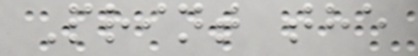Print the
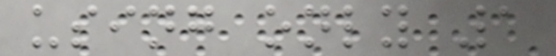using only 1
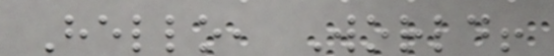Hello, World!
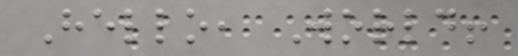Hello, World!
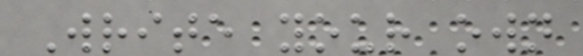Write your own
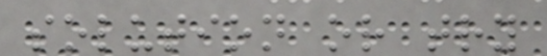solution or try
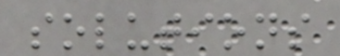solutions
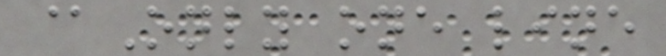@Only one line
